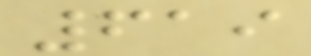619
